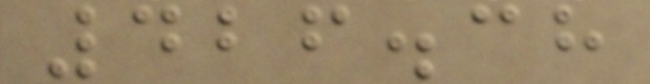426.38
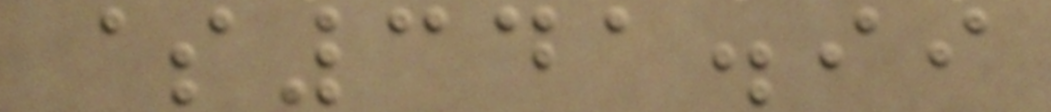$341.99
